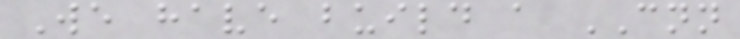We have build a CNN
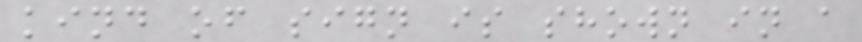kind of sign is shown in a
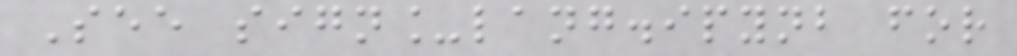See sign_lang.ipynb for
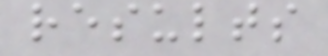results
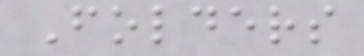Folders
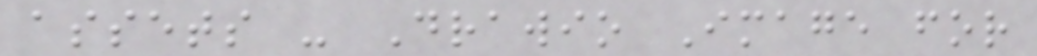assets - Drawio Image for
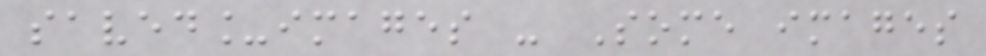saved_images - Some images
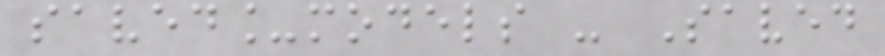saved_models - Saved
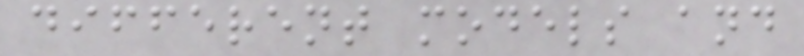different models and
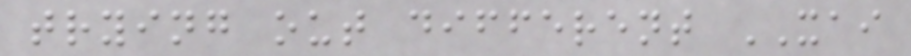trying out different XAI
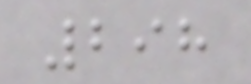298
